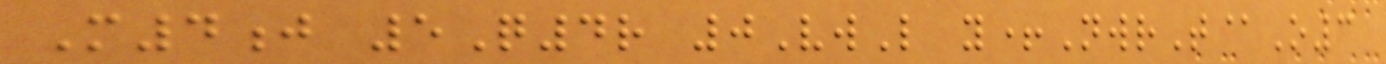M4j 5Q4r 0VwL y+NwrT@O3
